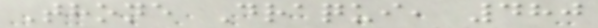Thone Draqui, 480
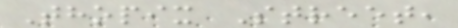Thopix Street,
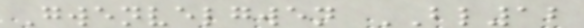Gwenvelgwen BL12
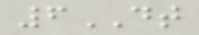6DT
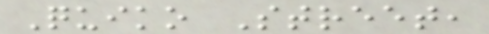Quiko Street,
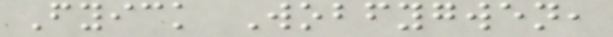Fyick Wobfygwen,
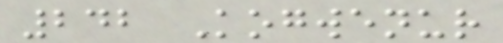242 Kogwenur
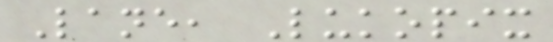Lane, Lukopix
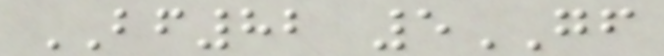BF82 5GF
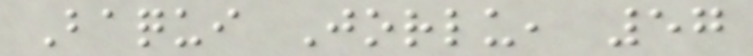Baqui Jorlu, 57
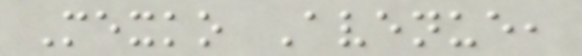Mexko Avenue,
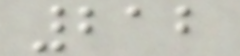212
